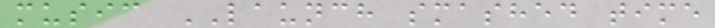music LAUNCH smashed time
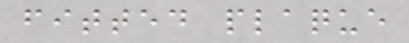fitted plaque
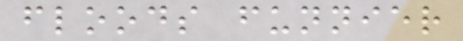floods funnier
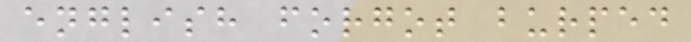english forgot burped
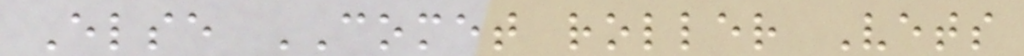Else COMET roller Vets
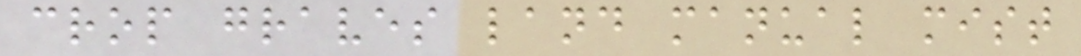crop graves land manual mist
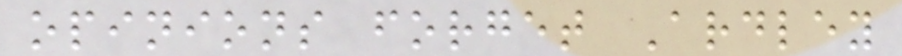opinions forget Ardley
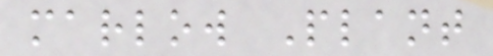marlow Plant
